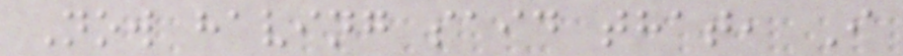Now having said that, I
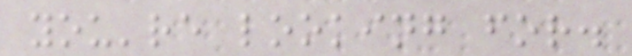you're looking for.
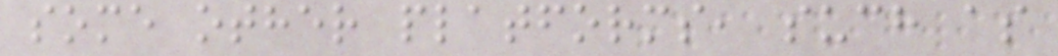some other platforms, such as
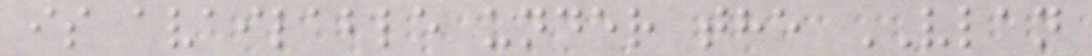is available under the VLAN
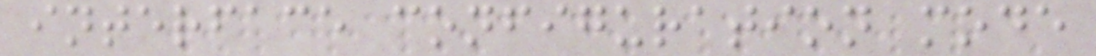interface configuration mode
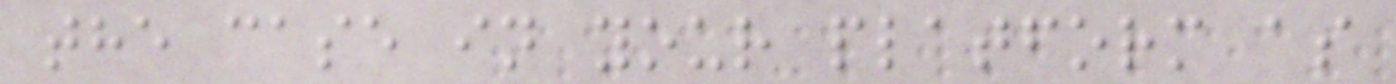the case in your platform as
